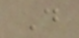D
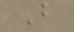B
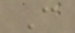C
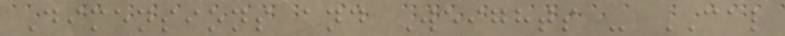Dimensions and Weights - CAL
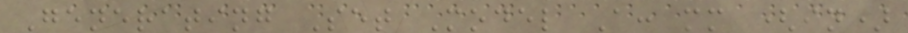Generating Set Model A: mm (in)
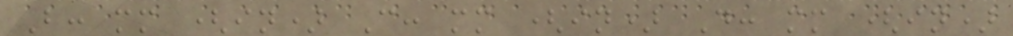B: mm (in) C: mm (in) D: mm (in)
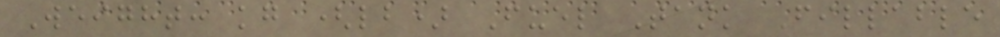Weight: kg (lb) Fuel Tank Fillable
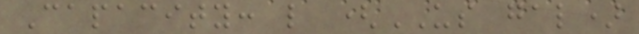Capacity: l (US gal)
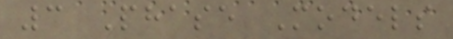3 Phase Models
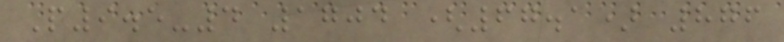P9.5-4 1704 (67.1) 876
